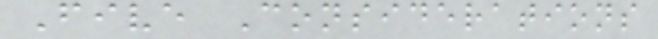Five Considerations
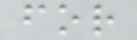for
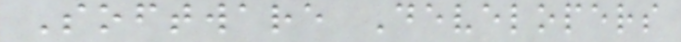Software Developers
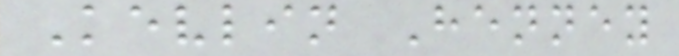Kevlin Henney
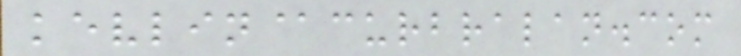kevlin@curbralan.com
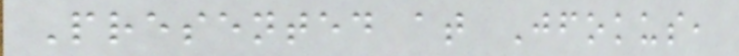Presented at Jfokus,
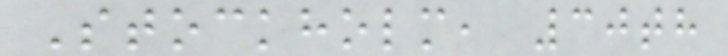Stockholm, 30th
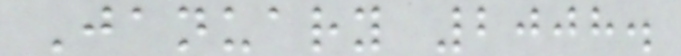January 2008.
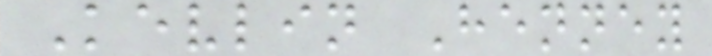Kevlin Henney
